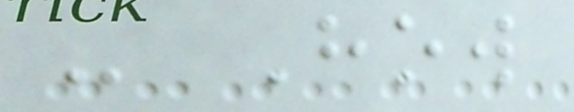- How
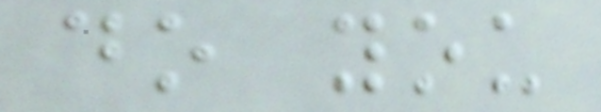do you
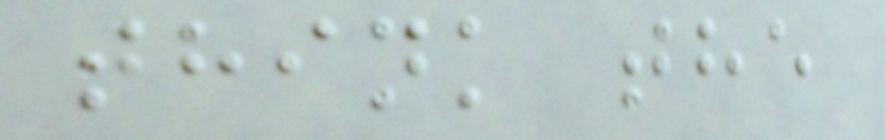think the
